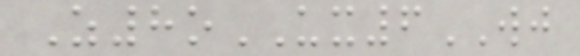Z8oUX6WJ
